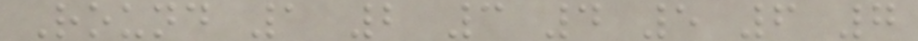Round 1 2 3 4 5 6 7
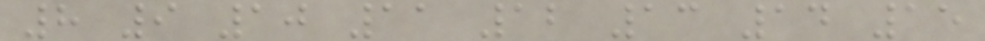8 9 10 11 12 13 14 15
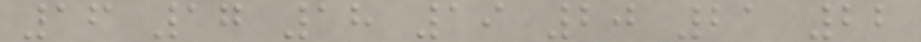16 17 18 19 20 21 22
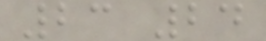23 24
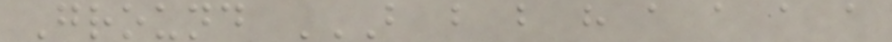Ground B B B H A A A A
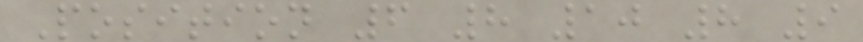Position 6 8 10 8 9
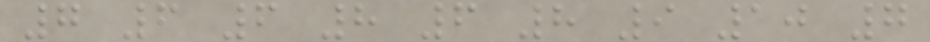7 6 6 8 6 8 9 10 7
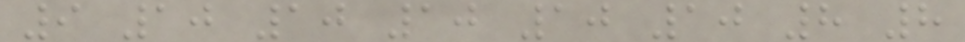9 10 10 10 10 10 8 8
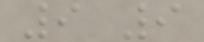9 9
